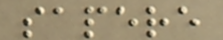sapere
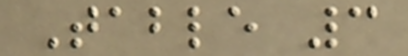Table 3
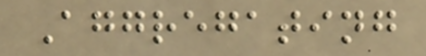Aggregating
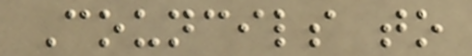Councils to
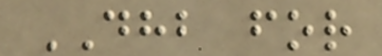DHB for
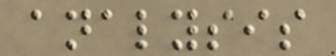analysis
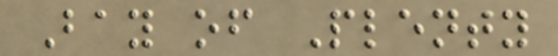Bay of Plenty
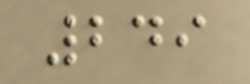249
